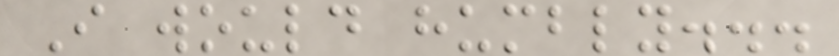I would humbly...
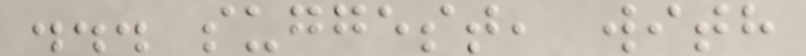... suggest, with
